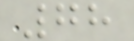78
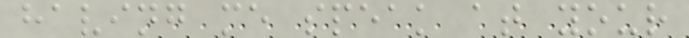having me speak at your
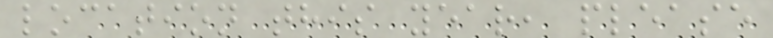location this year, please
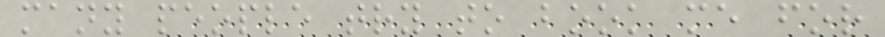many people try to book me for
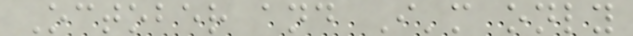October and I'm only
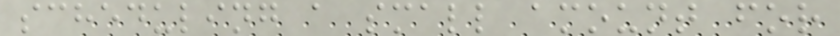scheduling a small amount for
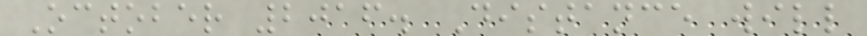October 2016. Distance will
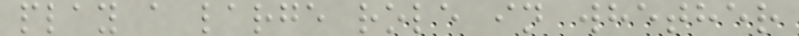play a large role in whether
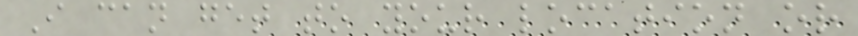I can get to your location or
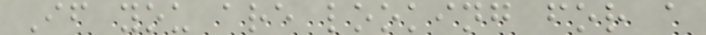If you are looking for a
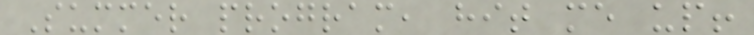Summer program, hit me up!
